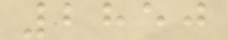2850
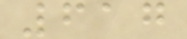617
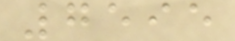7595
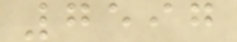7597
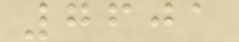7601
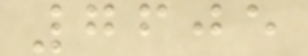7605
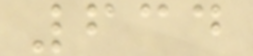634
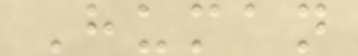Human
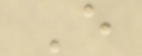E
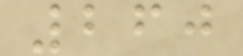260
